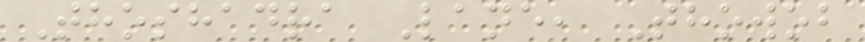Thoshadra Lane, Thowob
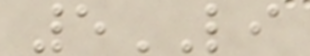5LI
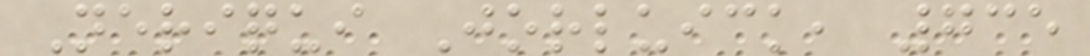Neriqui Jorluick, 735
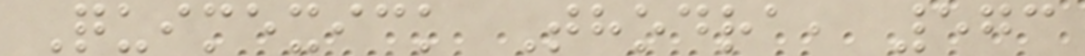Quimexick Thodra, 573
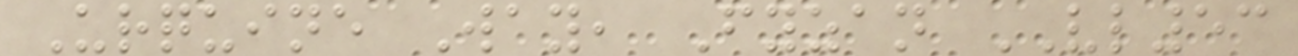Urquine Way, Fyzan VL53
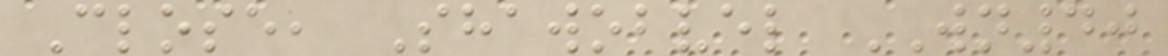Close, Shawobvel WN40
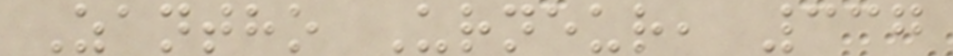Zantho Urneur, 337
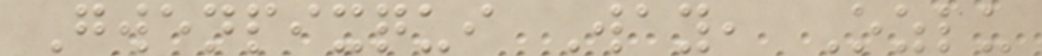Gwenpixqui Way, Ozlu
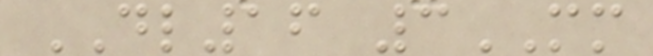DL16 3MM
